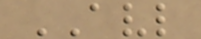AVL
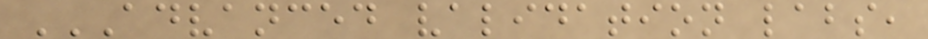ADVANCED VALIDATION LABS,
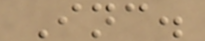Inc.
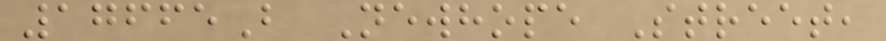17665B Newhope Street,
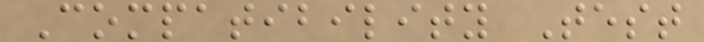Compatibility Test
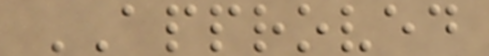APPROVED
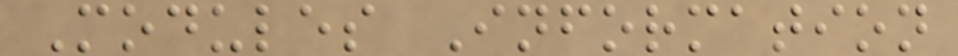Modules Information
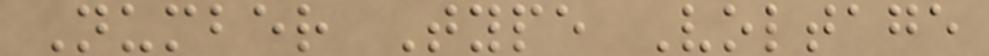Number Type Voltage
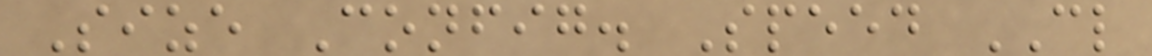Size Config. Speed CL
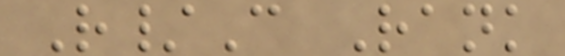R/C Rank
